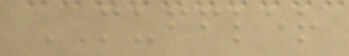MUFFLER
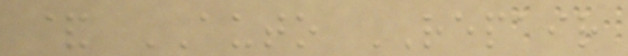& AUTO REPAIR
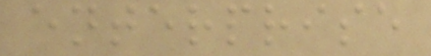enterprise
